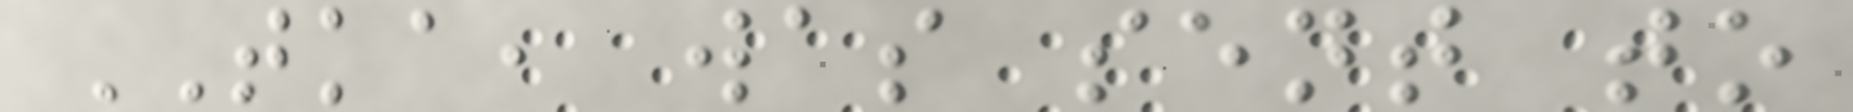TKA, was sent to
